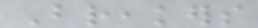Breakers
